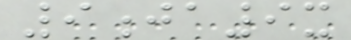9ja9x
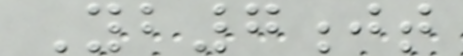Yb7jt
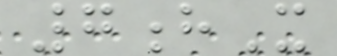7hX
